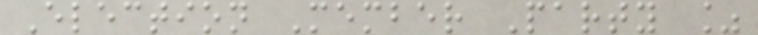Election Member Party %
